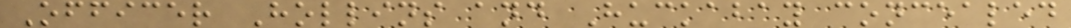Officer Hollins and Huckabay concealed
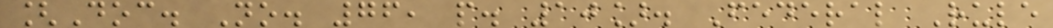[Doc. No. 76, p. 10]. Federal Rule
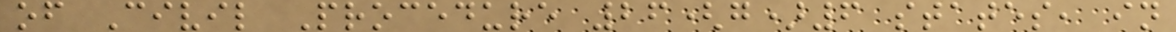of Civil Procedure 26(g)6 states, in
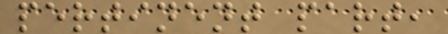pertinent part,
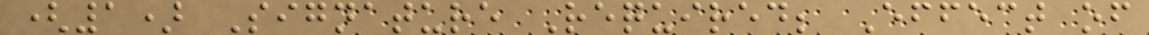(1) Signature Required; Effect of
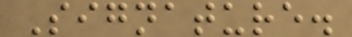Signature.
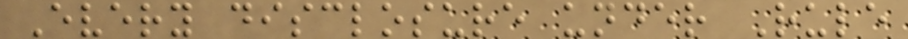Every disclosure under Rule
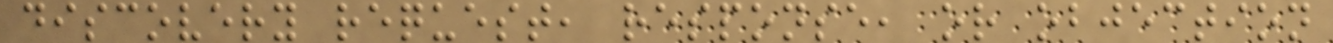discovery request, response, or objection
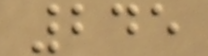245
